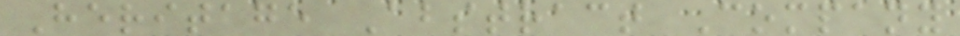Heritage Abstract Company
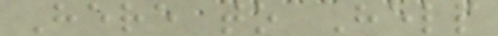Here to Help
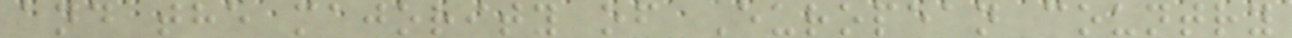and the majority of European country
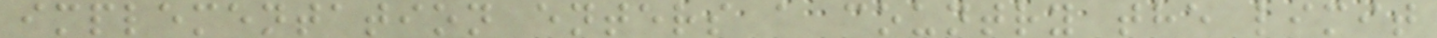implementation enters a country the limit
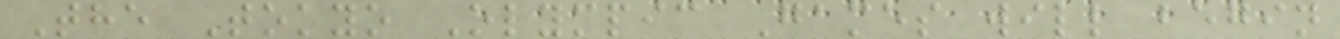The Tokyo Olympic Games will begin
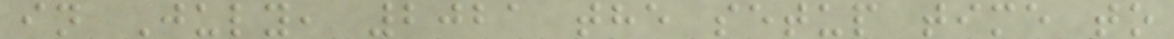in July, 2021 the setup time to
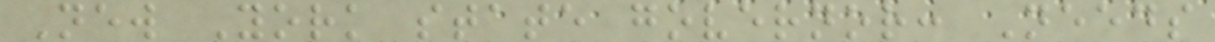New York state governor: Needs
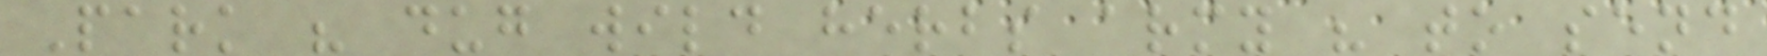Park " dug wild herbs army " to send
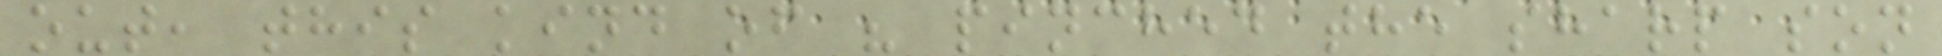out, this kind of " pinched the sharp son
